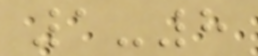1-8
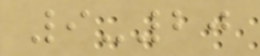9-20
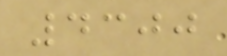4300
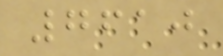7610
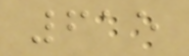615
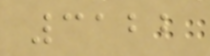3122
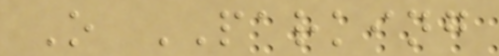O PARKING
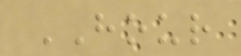HOUR
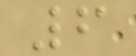6
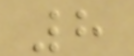8
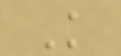K
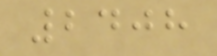2408
